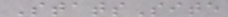StatsSite
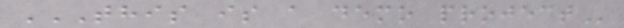THIS IS A DEMO PROJECT
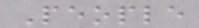People
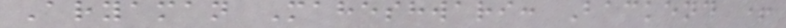Aryaman Maheshwari: Backend +
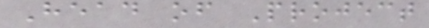Head of Project
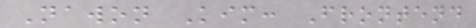Nawon Kim: Frontend
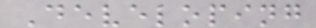Developing
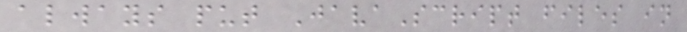always put JavaScript files in
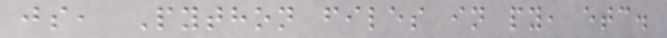js, Python files in py, etc.
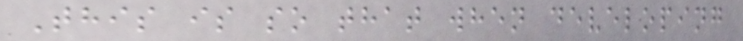This is so that when developing
